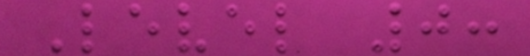Level 0:
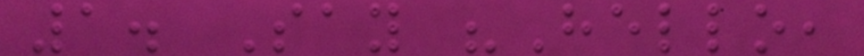1. Say "Hello,
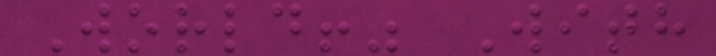World!" With
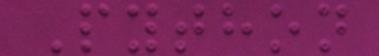Python
